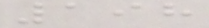198
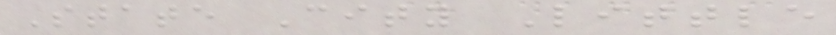State City Little
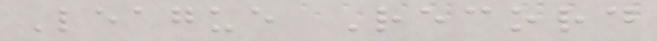League Record
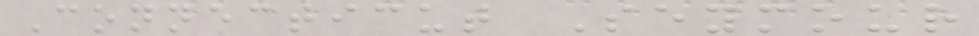Connecticut Seymour
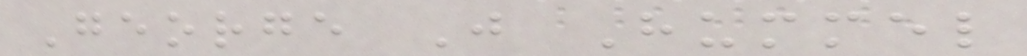George J Hummel
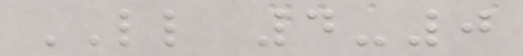LL 4-0
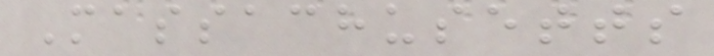Massachusetts
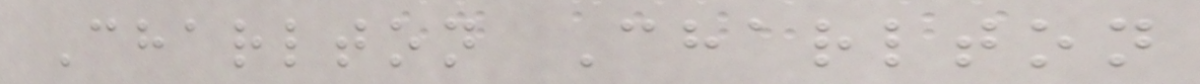Charlton Charlton
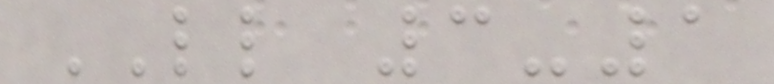LL 3-1
